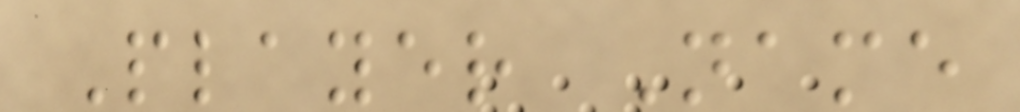Player Name
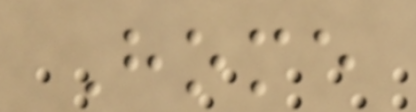Home
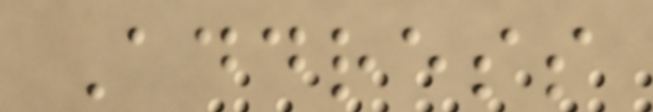Address
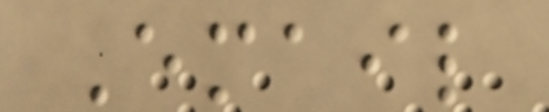Email
